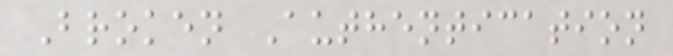Broken Authentication
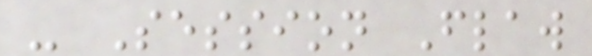- Session Flaw
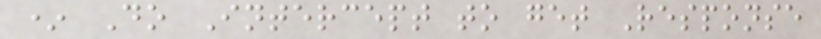* Do Intercept to get Response
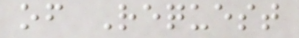of Request
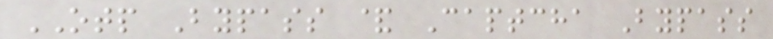OTP Bypass & Captcha Bypass
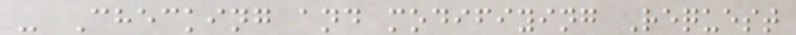- Checking and modifiying Request
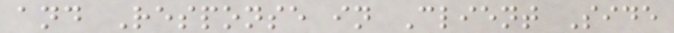and Response in Client Side
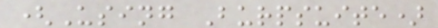(Using Burpsuite)
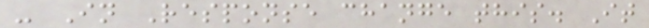- In Response change this. It
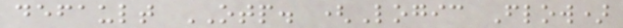default OTP. (Logic Flow)
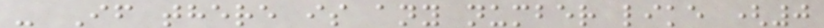- If there is any number like (0
